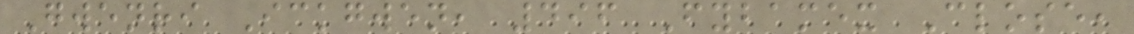Gwenri Ickgwen, 496 Fybamex Close,
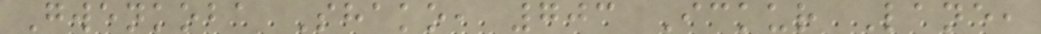Gwenkoba Shako, 703 Ickur Lane,
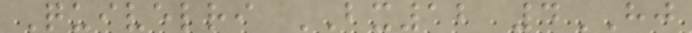Quivelri BX12 4HJ
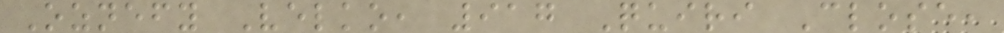Oznefy Velko, 917 Quiri Close,
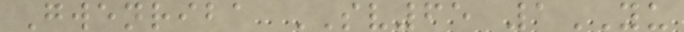Gwenriba SV65 1YU
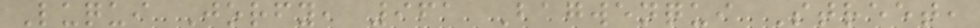Luqui Jorfy, 961 Bagwenqui Street,
